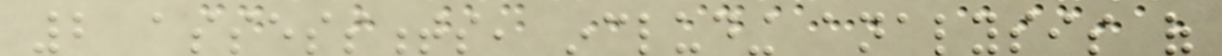2 assessments, including analysis of
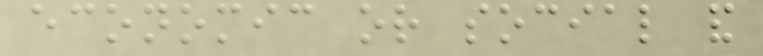economic or social and
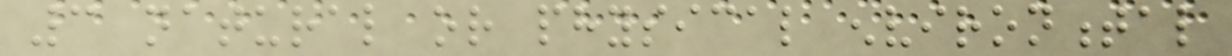3 natural or physical environmental
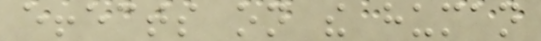effects on the human
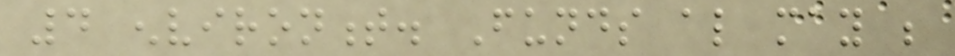4 environment. Funds also may be
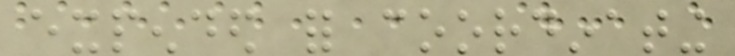expended for coordinating
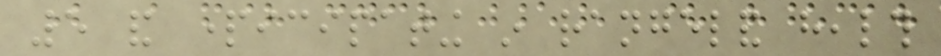5 and participating in rangeland health
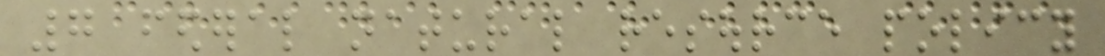7 federal natural resource policy
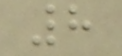8
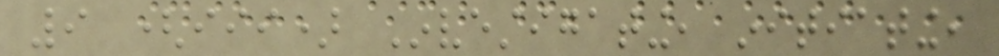9 (iii) Investigating, initiating,
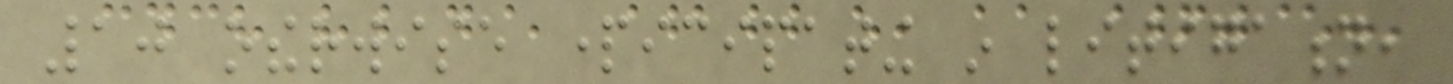10 otherwise participating in litigation,
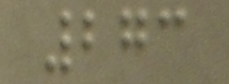273
